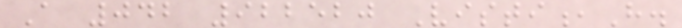A 042 922520 Visti,H.
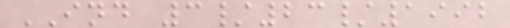IND 3/23/1992
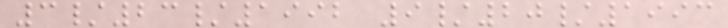3/23/1992 9/20/1993
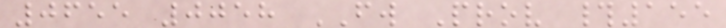0655 0058 FW Prov #155
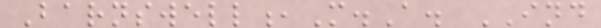Barnswell,M.A. IND
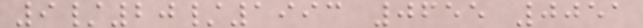9/20/1993 0655 0051
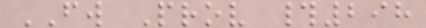FW Prov #298
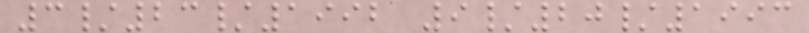3/23/1992 9/20/1993
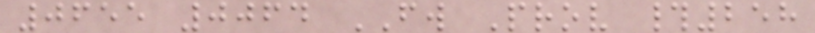0655 0064 FW Prov #258
